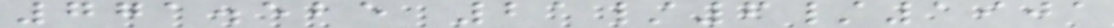771.525 21/6/1901
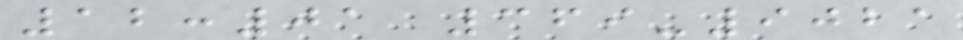12:01 369-9021
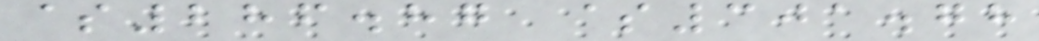$286.87 $301.78
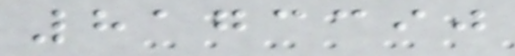8173390
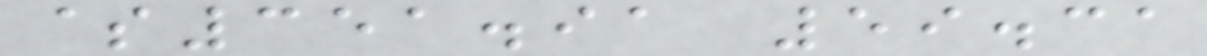$351.91 59.31
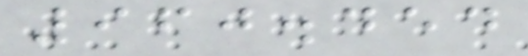960.454
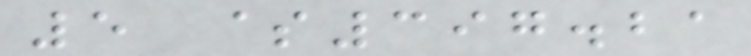5 $397.21
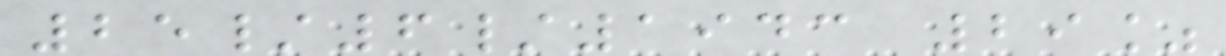25/6/1943 29%
